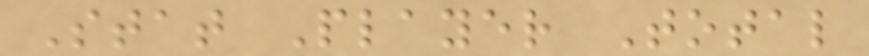Stat Player Total
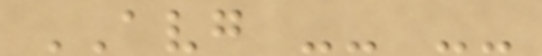AVG -- --
